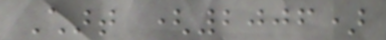Chart (2006)
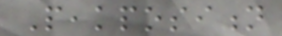Peakposition
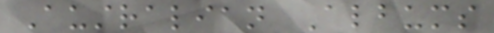Australian Albums
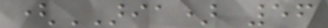(ARIA) 56
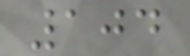104
